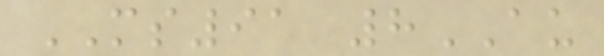MS91 8AU
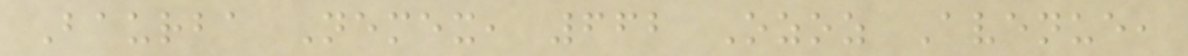Baurba Nemex, 662 Ozoz Avenue,
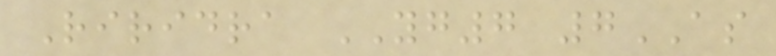Riridra YG7 7AS
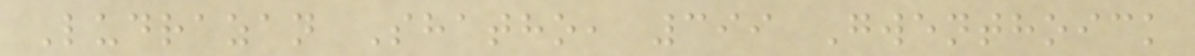Ludrazan Shatho, 399 Gwenthoick
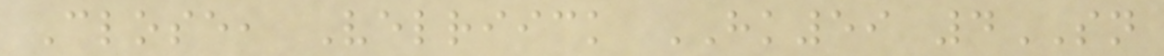Close, Velriick HK59 4SN
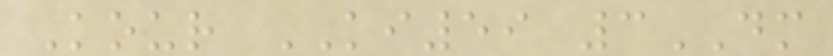Kour KI59 3DM
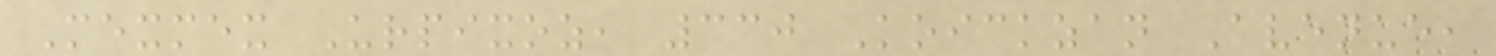Mexmex Urpixoz, 330 Koickzan Avenue,
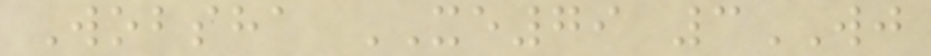Wobsha XE79 3WJ
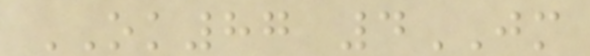OK87 4JM
